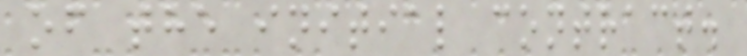of the initial contract.
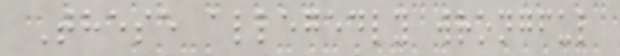These allegedly wrongful
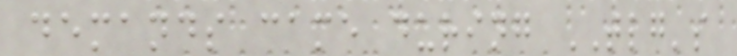demands came during TLG's
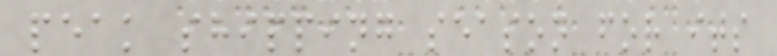peak shipping season for its
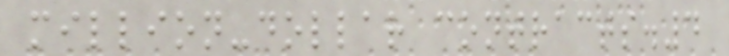million-dollar contracts.4
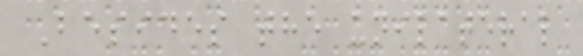Besides the unilateral
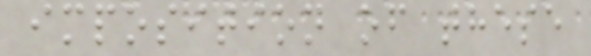imposition of these
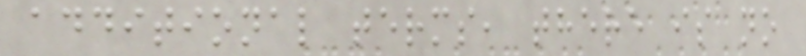additional terms, there is no
